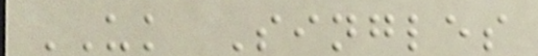UK Singles
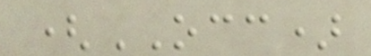(OCC)
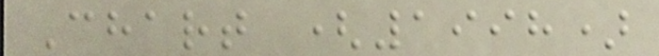Chart (1998)
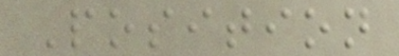Position
